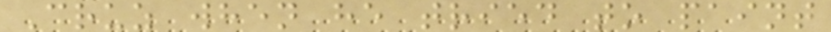Cruz when he tried to paint
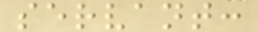servant:
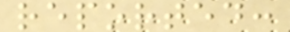reported:
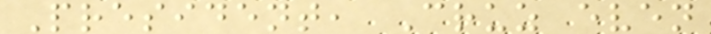President, Cruz even
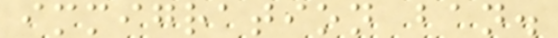immigration ban.
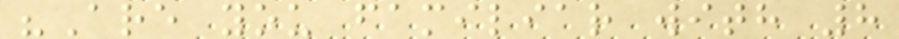"Are you familiar with 8
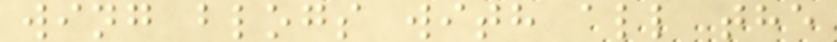wing blogs with all the
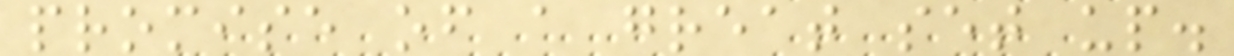promise of a great set up.
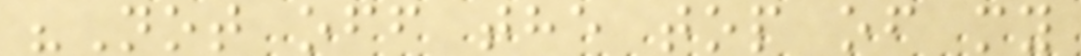"Not off the top of my
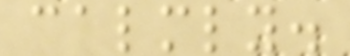calmly.
